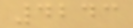4243
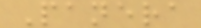Panera
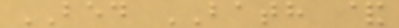BED BATH &
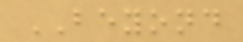BEYOND
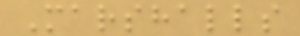Marshalls
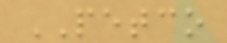PETCO
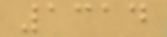1314
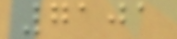7101
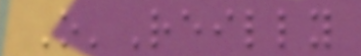O'Reilly
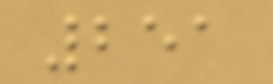251
